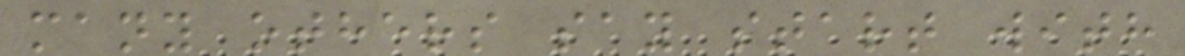many others say start with
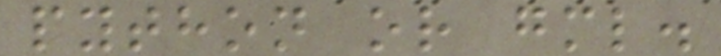python or gml.
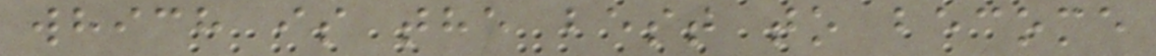which is the best to become
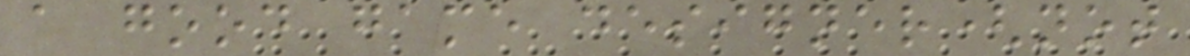a good game designer(not
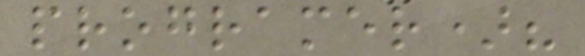programer)?
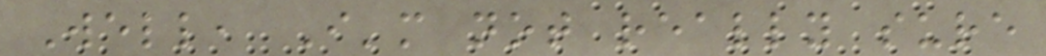Well, I'm not really sure
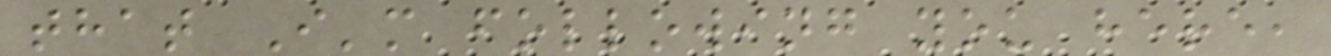that I'm following you here,
